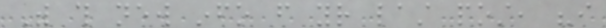With this new info from your last post, "i
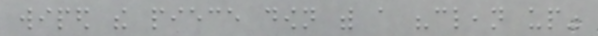wiped the piece down with a "clean up"
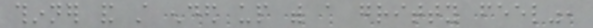thinner and still ended up with a gritty feel",
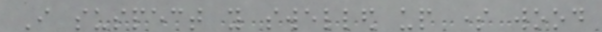I suspect you swelled up some wood
